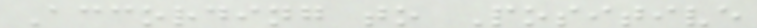According to Positive
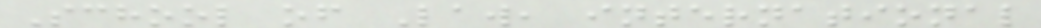School of Law, international
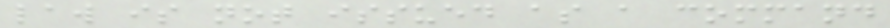law is not issued as a command
